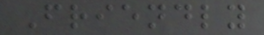Friendly
